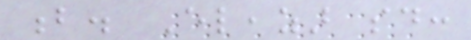b. Eleazar said:
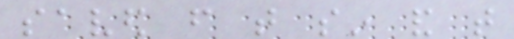saved from that sin and that
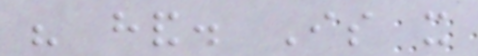his hand. Is it
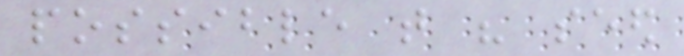possible that his seed
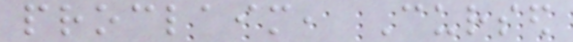proclaim, Cursed
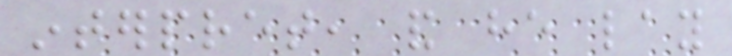interpret, and he lay
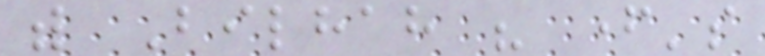with Bilhah his father's
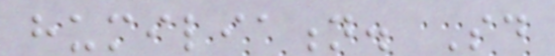humiliation. Said
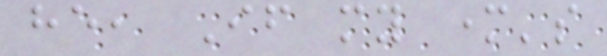he, If my mother's
